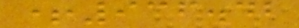+936.42
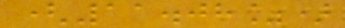(11.08%)
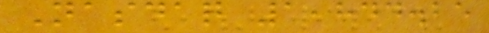Nasdaq 1,844.25
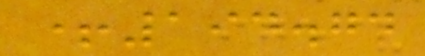+194.74
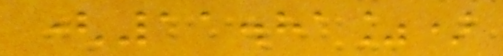(11.81%)
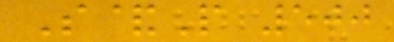S&P 500
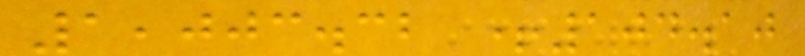1,003.32 +104.10
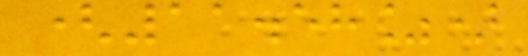(11.58%)
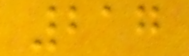217
